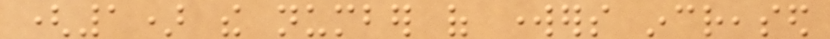(1) the number of workers increased
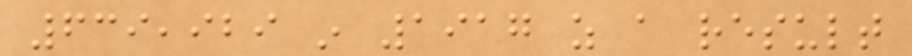639,929 in 1917 as a result
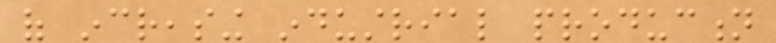of increasing industrial production
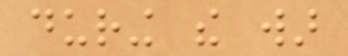during the war
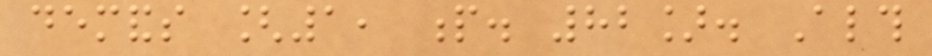demands [1, p. 82]. Although
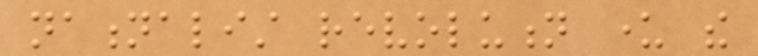nationalist revolution under the
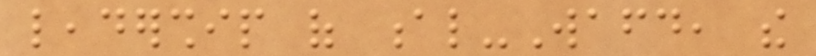leadership of al-Wafd, the
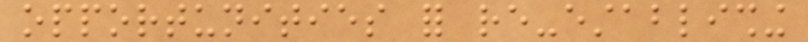opportunities for re-establishing
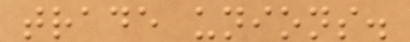trade unions.
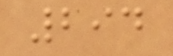294
